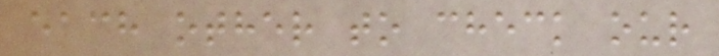each other to check our
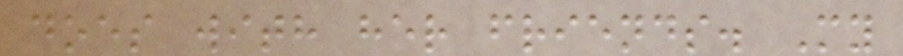does with her friends. My
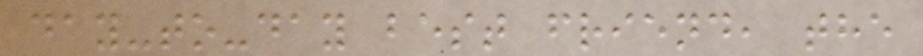day-to-day best friend, the
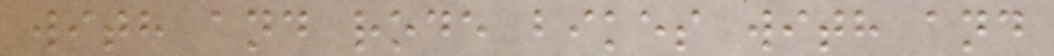with and rode bikes with and
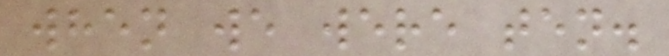when we were ten.
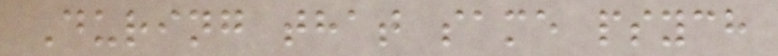During that same psych
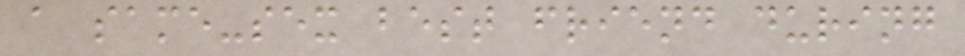a same-sex best friend during
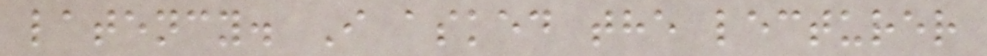latency. I asked the lecturer
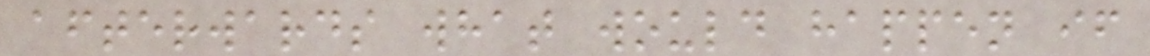afterwards what would happen if
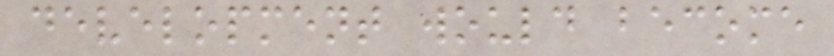development would become
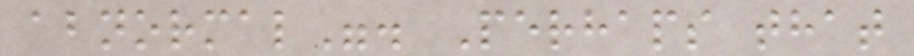abnormal". Perhaps that
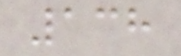138
